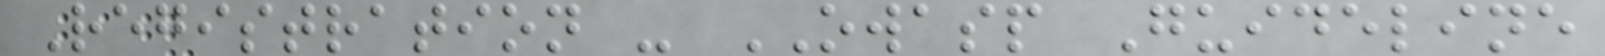Registration - OWASP Guideline
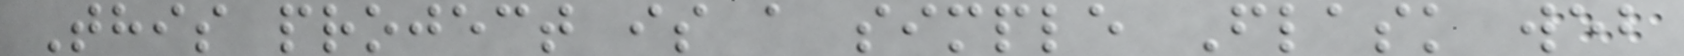This project is a simple Flask web
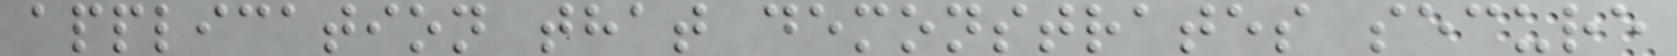application that demonstrates secure
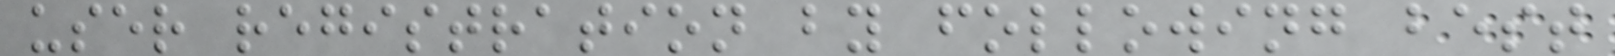user registration by following best
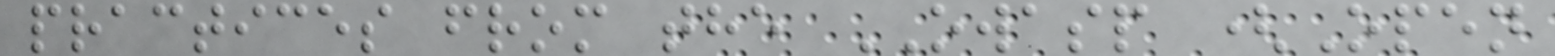practices from the OWASP (Open
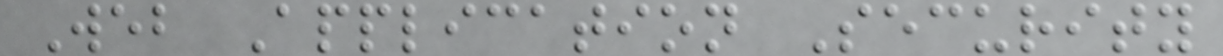Web Application Security
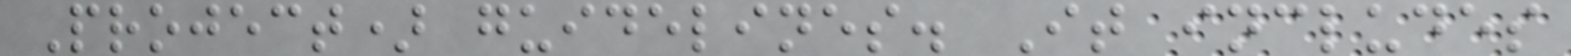Project) guidelines. It includes
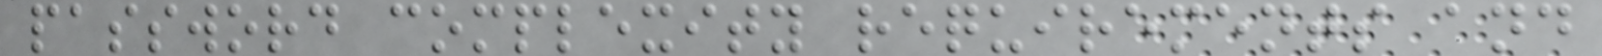password complexity requirements and
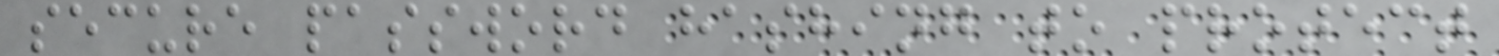secure password hashing to protect
